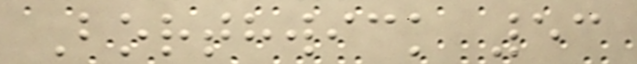Borthwick 53
